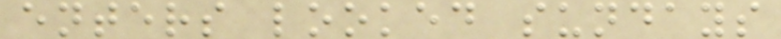enters looked sundays
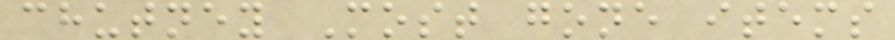chutney Most gone items
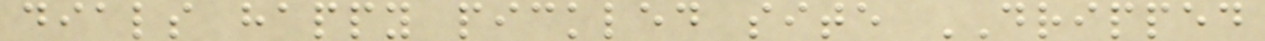dials happy pickled site DRIPPED
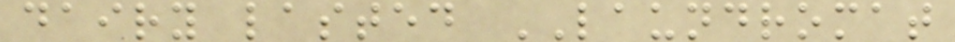dairy lasted LAUNDROMAT
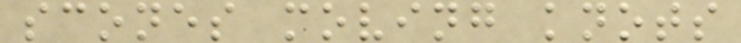scones moving knots
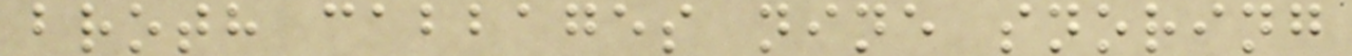broth cabbages nine snoring
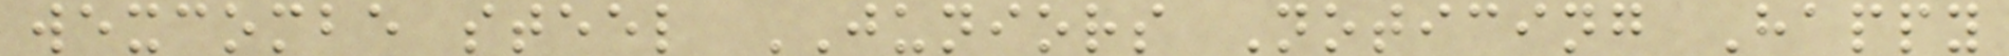wexcombe steel JUNIORS Noticing Happy
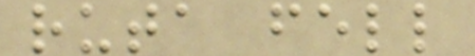ruta fell
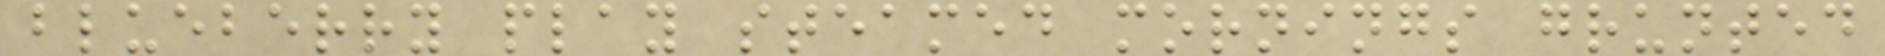blueberry play steamed mornings grunted
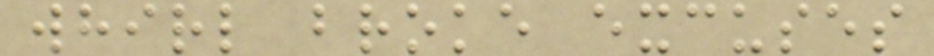whirl broke excuses
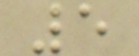5
